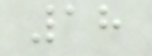18
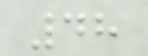48
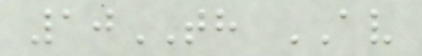10TH AV
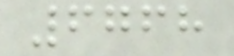6768
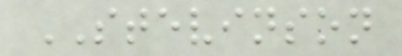STEVINSON
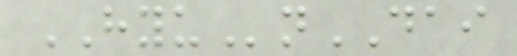HYUnDAI
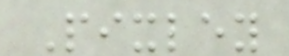Pixley
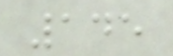145
